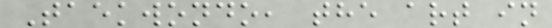Taekwondo, the art in
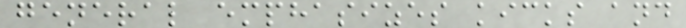general emphasizes kicks and
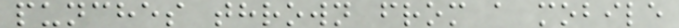punches thrown from a mobile
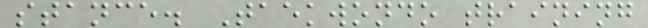stance. Taekwondo training
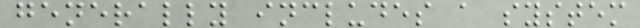generally includes a system
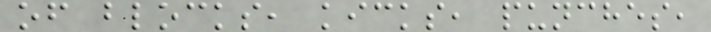of blocks, kicks, punches,
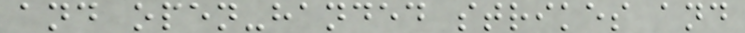and open-handed strikes and
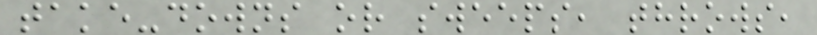take-downs or sweeps, throws,
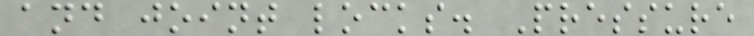and joint locks. Pressure
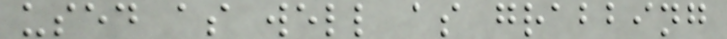used as well as grabbing
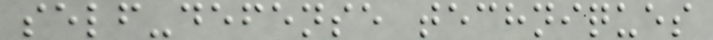self-defense techniques
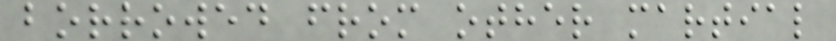borrowed from other martial
